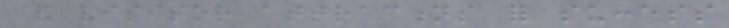& visitor attractions for success
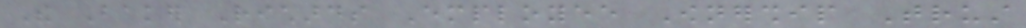The Baker Richards Employee Ownership Trust
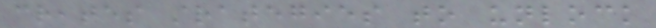creates strategies to unlock
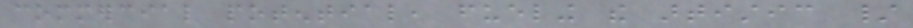commercial potential, fueling the artistic /
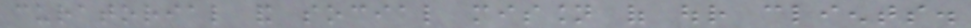curatorial and social mission of our clients.
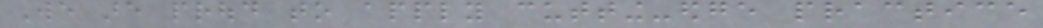We are proud to apply cutting-edge practice
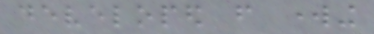developed from working
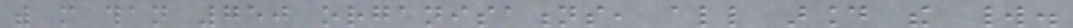with more than 750 organisations, all around the world.
